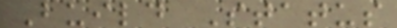Build Status
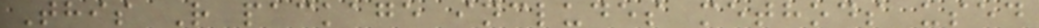This R package includes methods used
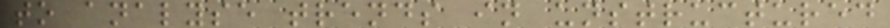to analyse trends in unstructured
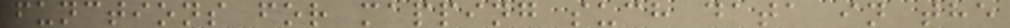functions for mapping such data in the
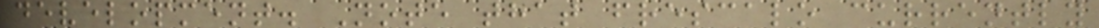development. Note that frescalo currently
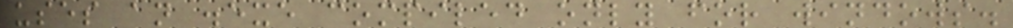uses an .exe compiled only for windows.
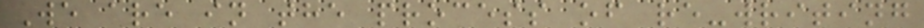We are in the process of re-writing
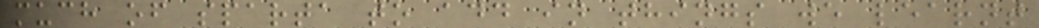much of sparta to add in things we learnt
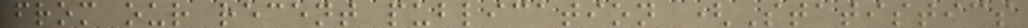from our recent publication (Statistics
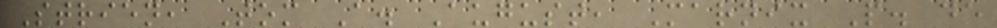Strien, Tom A. August, Marnix P. de
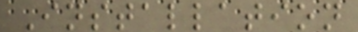Installation
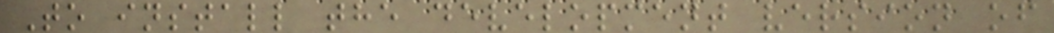To install the development version of
